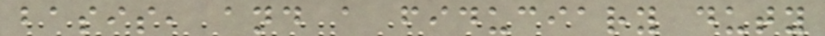basis, and a fiduciary duty
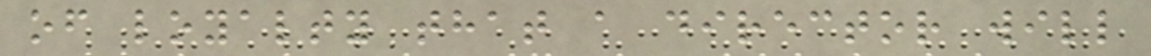of loyalty that a director will
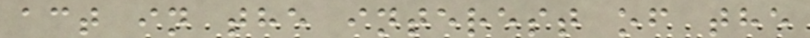act in the interest of the
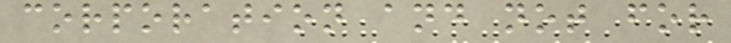corporation and not for
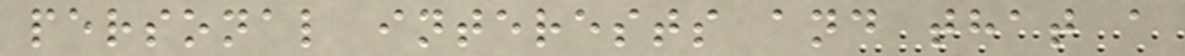personal interests and that a
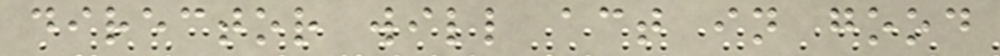director will act in good
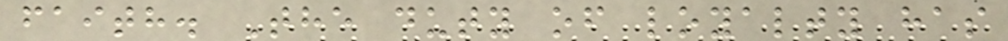faith. The duty of loyalty has
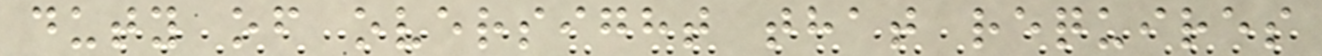duty of oversight that requires
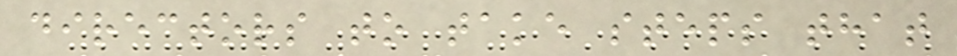directors to take steps that
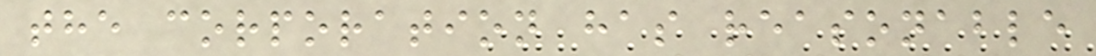the corporation has reasonable
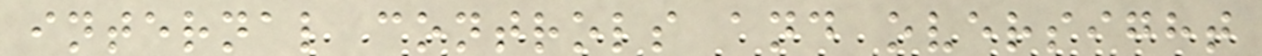internal controls and oversight
